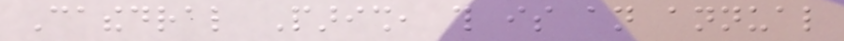Cathedral Parish, this is an annual
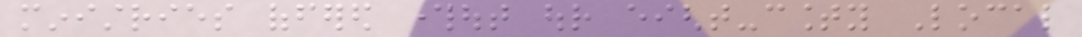ministries offered throughout our eight-county Local
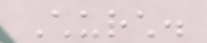Church.
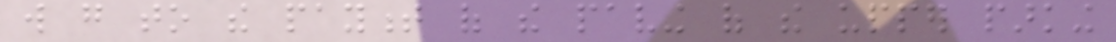will go to the payment of the paving of the upper parking
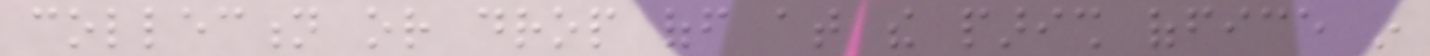collection or drop off at the parish office in
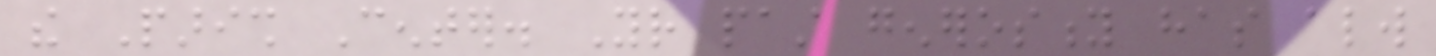the Parish Center. Your past generosity has always
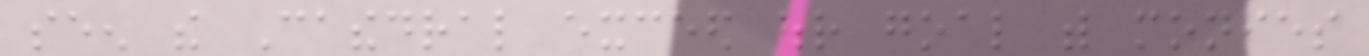seen the Cathedral exceed our goal with monies
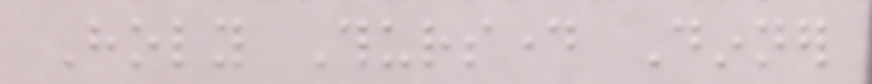Holy Thursday Dinner
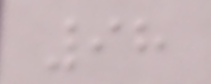98
